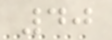40
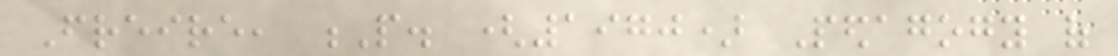Freire, P. (1970) Pedagogy of
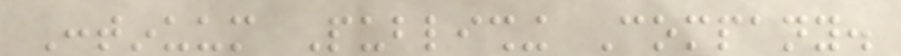Continuum Publishing Company.
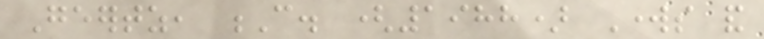Geertz, C. (1988) Works and
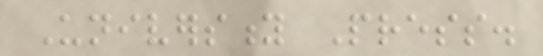University Press.
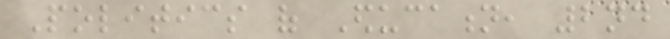Politics of Education, 2nd
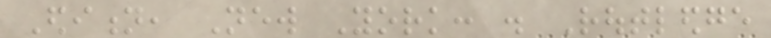Edition, New York: . Routledge
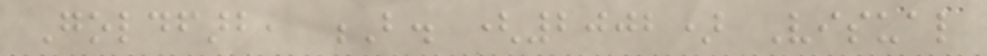Goldfarb, B. (2002) Visual
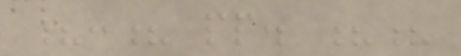?:? pp. ??
